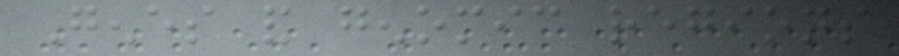Genes and genomic regions
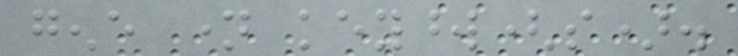gene name keyword(s).
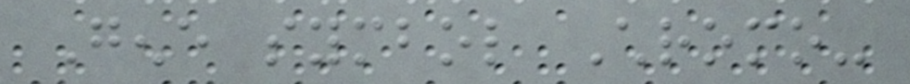Gene symbol Chromo-
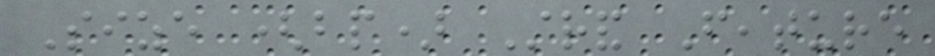Size (bp) Strand Feature
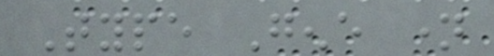Type Gene name
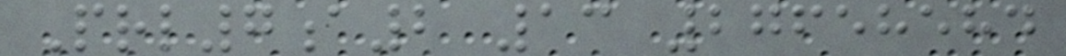Prl7a2 13 27658584
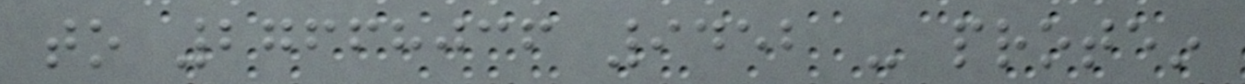to 27668036 9452 - protein
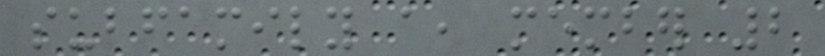subfamily a, member 2
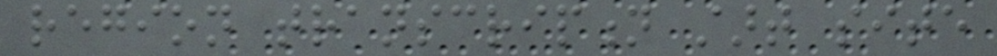region transcription start site
